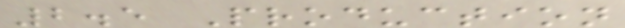2.5 Production
